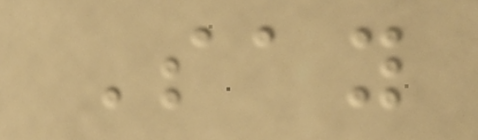Say
